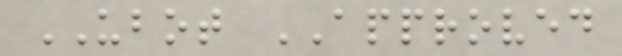UBOT APPROVED
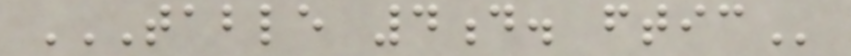TABLE 4D. FTIC
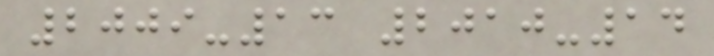2009-13 2010-14
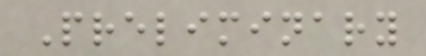Preliminary
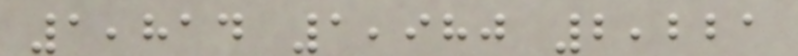1,814 1,980 2,221
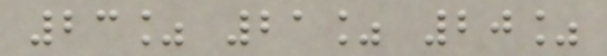23% 21% 20%
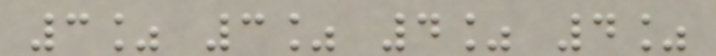3% 3% 4% 4%
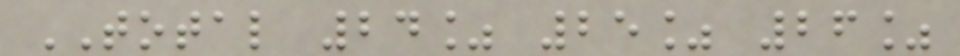TOTAL 24% 25% 26%
